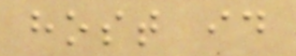host id
